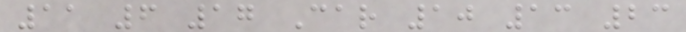11 6 17 Car 10 13 23
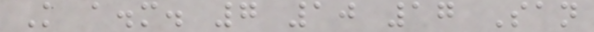K a.m. 7 10 17 San
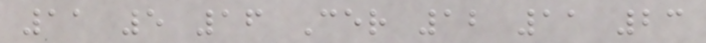11 5 16 Cer 12 11 23
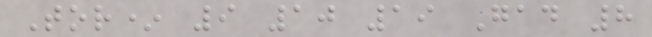Tor* 9 10 19 Gad 8
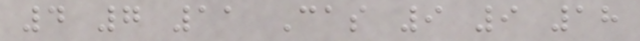4 7 11 Cas 9 9 18
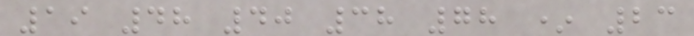19 48 40 38 78 * 23
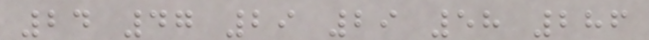24 47 29 29 58 286
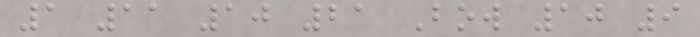1 11 10 21 Bow 10 9
